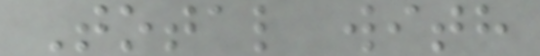Total with
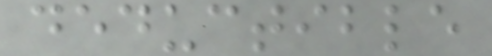deductible
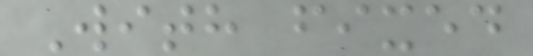With fixed
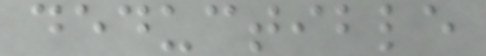deductible
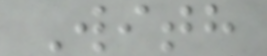With
